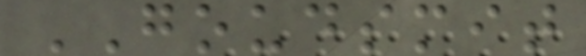GOUDSMIT
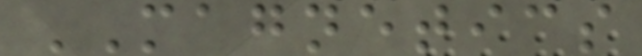MAGNETICS
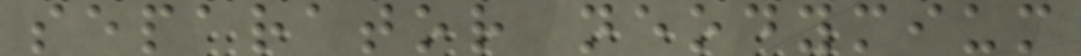separator neodymium
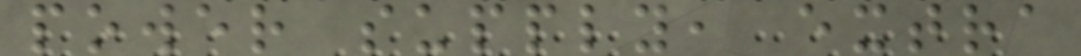power supply, extra
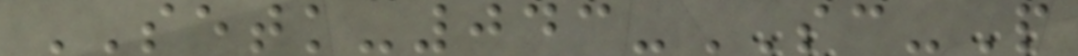SETK-043-SC-P
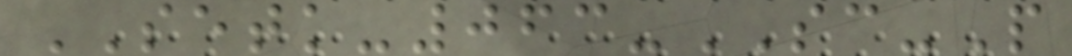SETK-063-SC-P
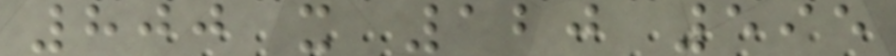800 x 120 595
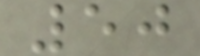50
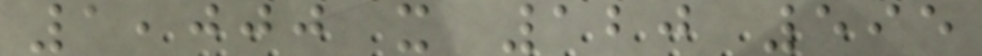1,000 x 120 595
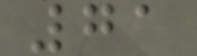71
